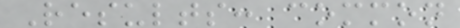Results: common
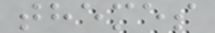themes
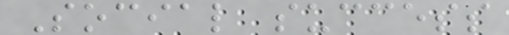Social success
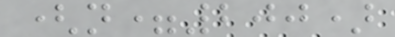(n=200)
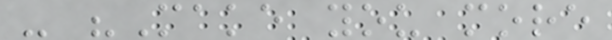- "Make you more
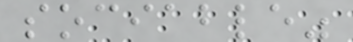sociable"
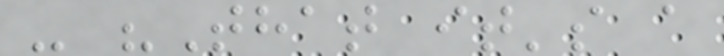- "That it's a
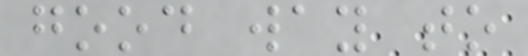good way to
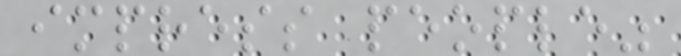impress people"
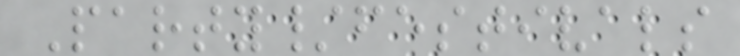Party/festivals
